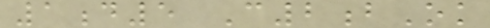1d5 C2bOk
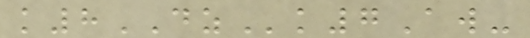k8DZk7Aw-
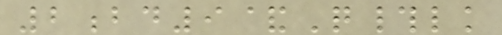2bd9&Q#lk
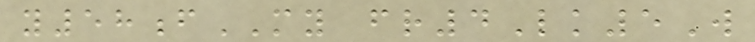y58fMY fr4Lk5W
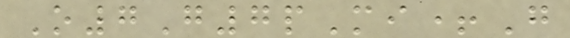O7G7pMi+G
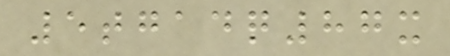5tgadq87x
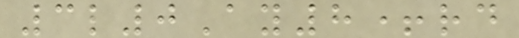3l0Ay8+rd
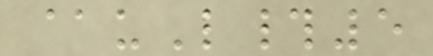@uL#5
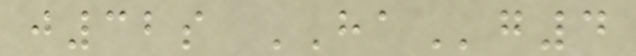j32s HAg4
